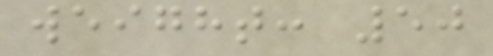weight: 50
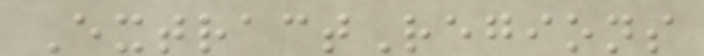ExtractRegions
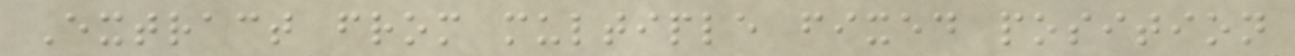Extract from multiple fixed position
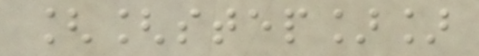[[step]]
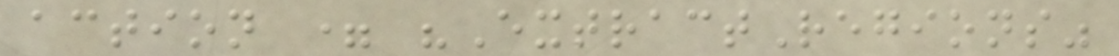action = "ExtractRegions"
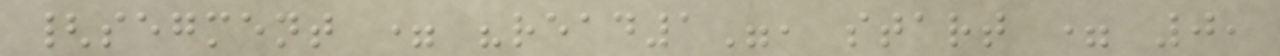{segment = "read1", start = 0,
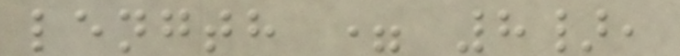length = 8},
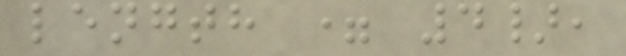length = 4},
